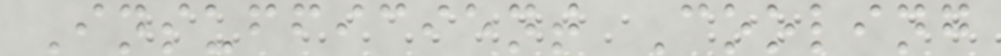Insufficient Cooling
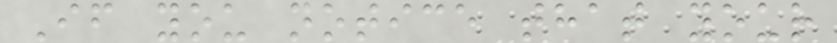If you notice that your
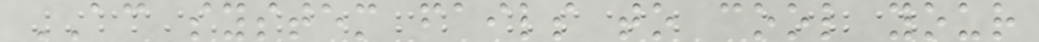AC system fails to cool your
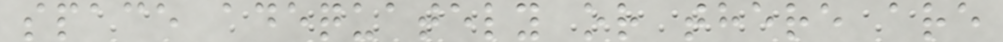space adequately or there are
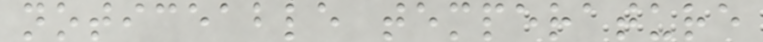noticeable temperature
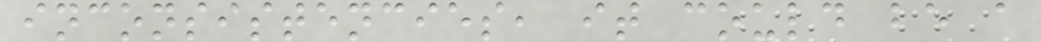inconsistencies, it could be a
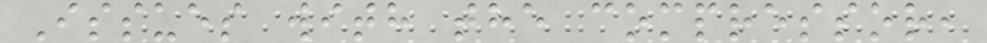Issues with the compressor,
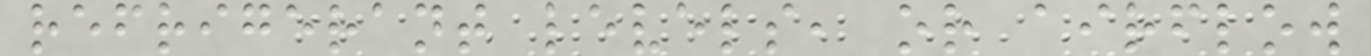refrigerant levels, or airflow
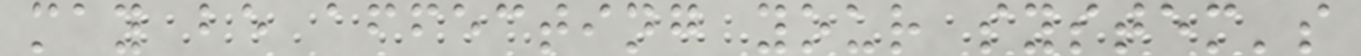may be affecting your system's
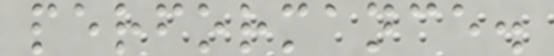performance.
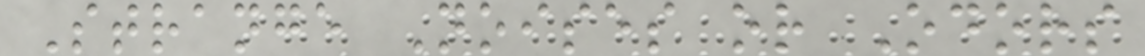Strange Noises or Odors
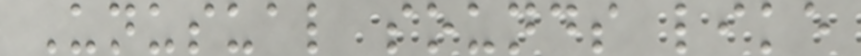Unusual sounds like
